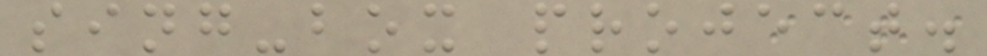sing-box project.
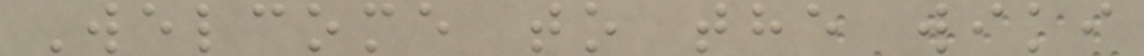Welcome to the wiki
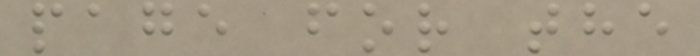page for the
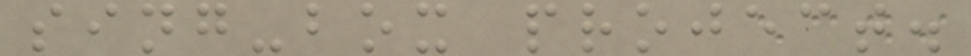sing-box project.
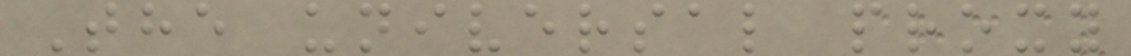The universal proxy
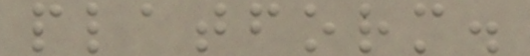platform.
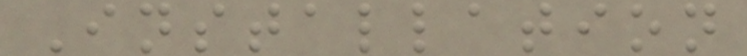Installation
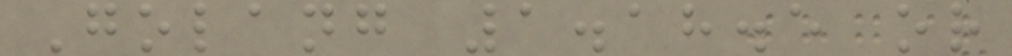Golang 1.18.5 or
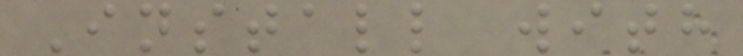Install with
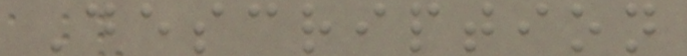Description
